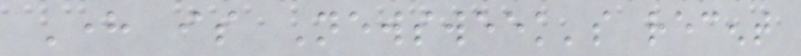Here is Newsweek's recent
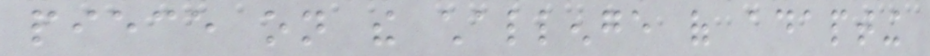piece on the challenge of adapting
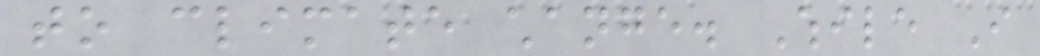to climate change. While I
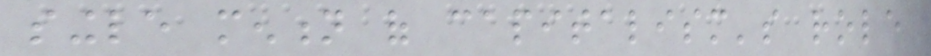single mention of capitalism's role
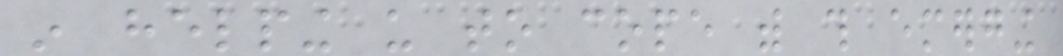in helping us to cope with this emerging
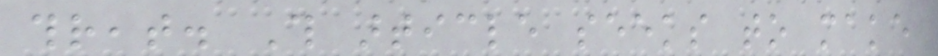threat. This article seeks to make
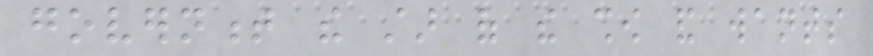government the star of the show and wants
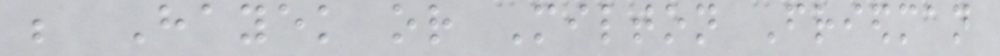be Hayek or Milton Friedman
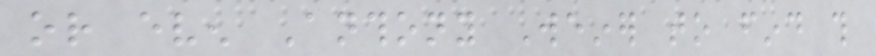or even Anthony Weiner to find this
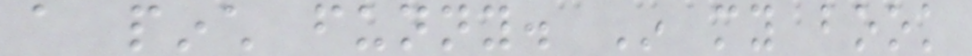a pinch funny. In my book
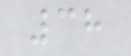38
